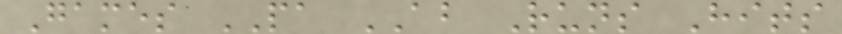Games PA AB Runs Hits
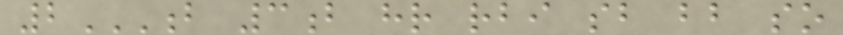2B 3B HR RBI SB BB SO
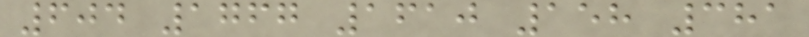604 1767 1610 158 381
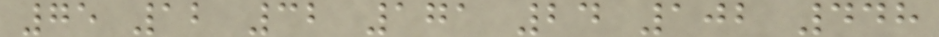75 12 32 171 24 102 448
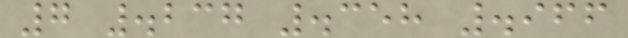7 .237 .358 .966
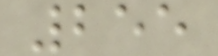255
